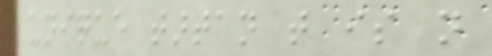unique tartan that is not
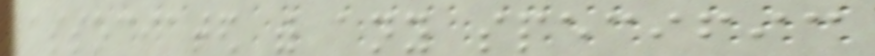associated with any specific
